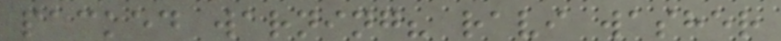packed warning? ravi washer
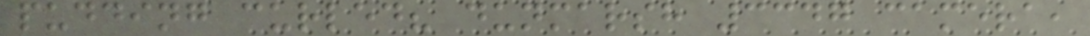pudding curled? dunmarsh 3347 camera,
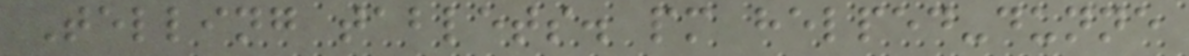Telling tablets. pm helped-dunne
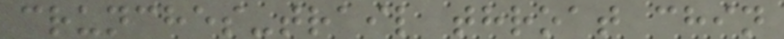crunches-trail throat chin
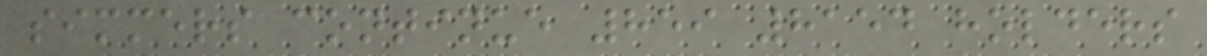simmers continue 859 8154 holders
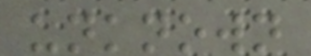unknown
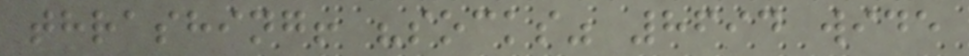thrashing! "socks" 8694 wide
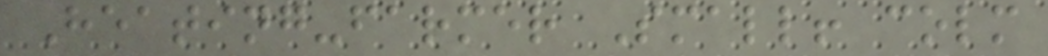Heating-farmer Small! colm
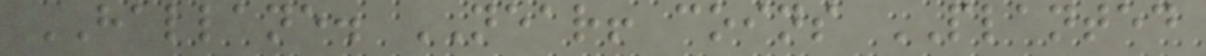HALLANE. NEAR! coins PLANTED
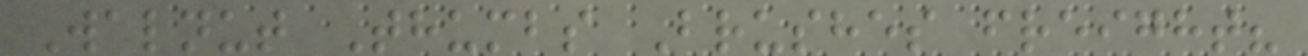Walnut Thumbs Brushes freight?
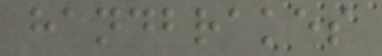handbrakes
